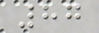87
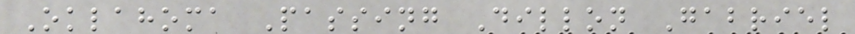Oklahoma Passing Dillon Gabriel
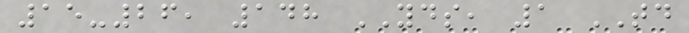15-26, 148 YDS, 1 TD
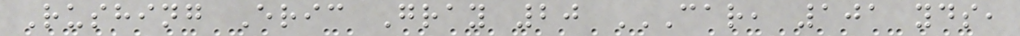Rushing Eric Gray 20 CAR, 101 YDS,
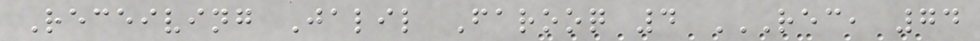Receiving Jalil Farooq 4 REC, 74
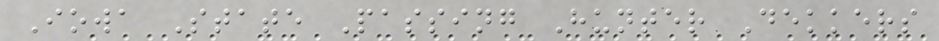Iowa State Passing Hunter Dekkers
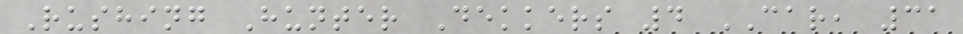Rushing Hunter Dekkers 4 CAR, 31
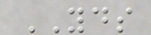YDS
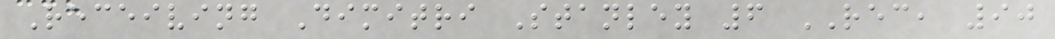Receiving Dimitri Stanley 6 REC, 90
